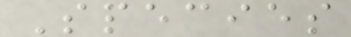Species
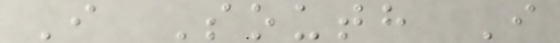I South I
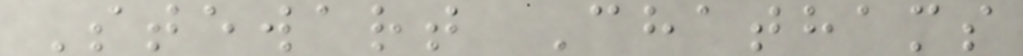Stewart Chathams
